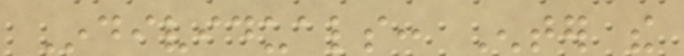Individuals: Enter the
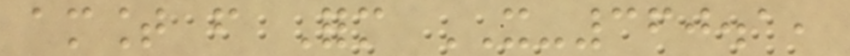amount from Form IT-360.1,
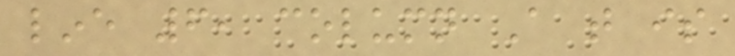line 6, column A that is
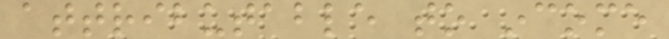attributable to income
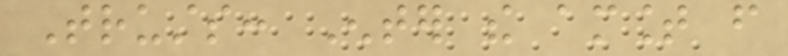Trusts: Enter the amount from
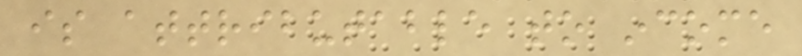is attributable to income
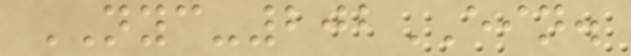NYC-202EIN.
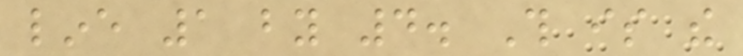line 1 by 4. This is the
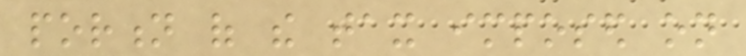portion of the tax imposed on
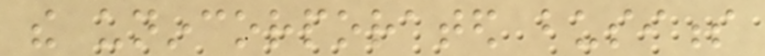the unincorporated business
